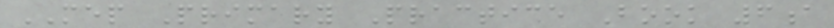MEP Primary Practice Book 6a
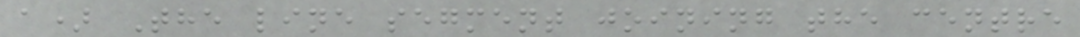a) The line segment joining the centre
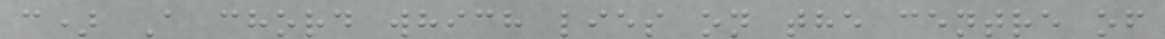c) A chord which lies on the centre of
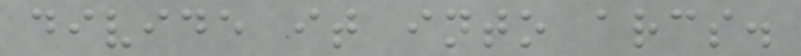divide it into arcs.
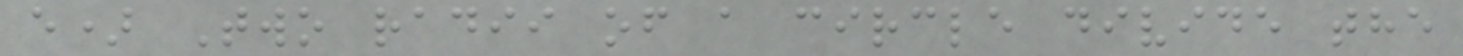e) Two radii of a circle divide the
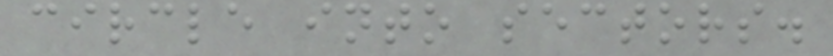circle into sectors.
